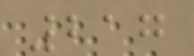217
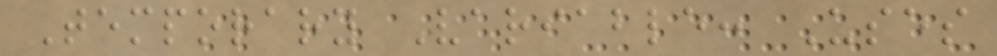Temporary Variable: Uses
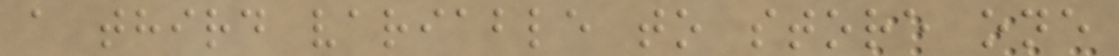a third variable to store one
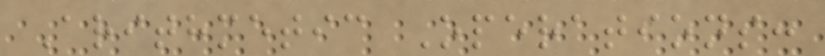Arithmetic Operations:
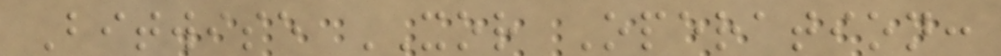Bitwise XOR Operation:
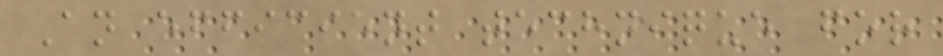An efficient technique for
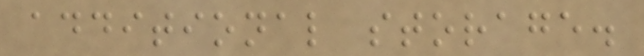additional storage.
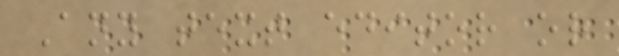Any text editor or
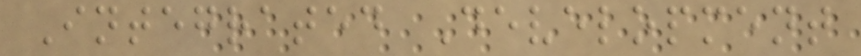Integrated Development
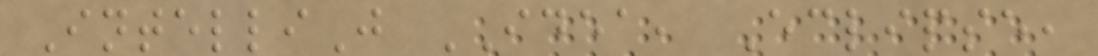IntelliJ IDEA, Eclipse,
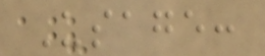Usage:
